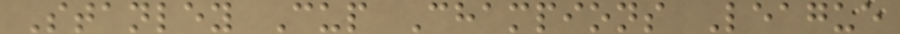Stanley Cup Champions League
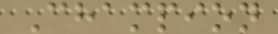Champion
